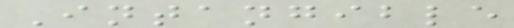Intangible
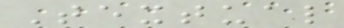Textual
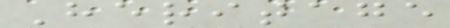Heritage
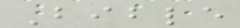Bible
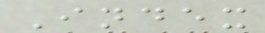Index
